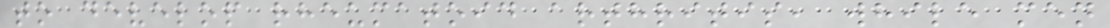to develop rheumatoid arthritis, while men
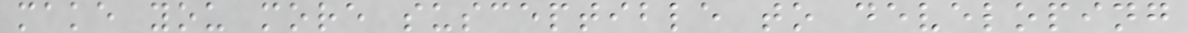make you more susceptible to developing
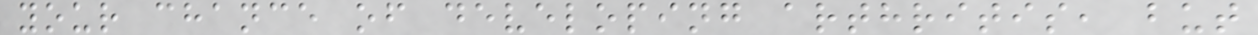your chance of developing arthritis, but
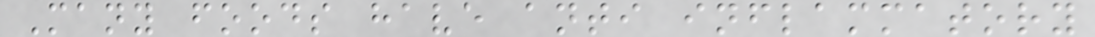Many foods have anti inflammatory
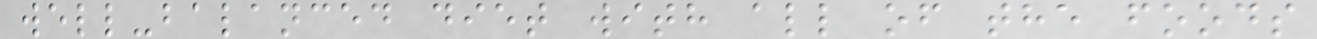well-balanced diet with all of the foods
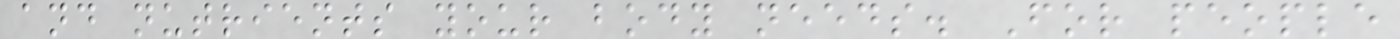and nutrients your body needs. For people
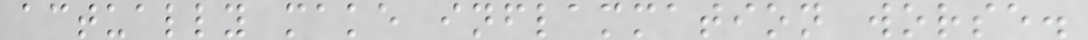actually make inflammation worse.
